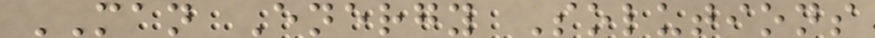MAN Energy Solutions
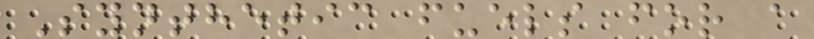Synthetic fuels for a
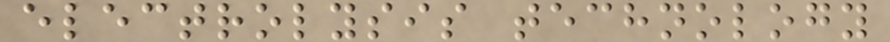electrolysis technology
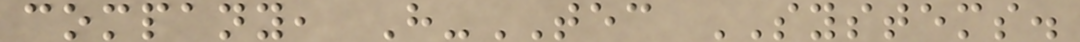company, H-TEC SYSTEMS.
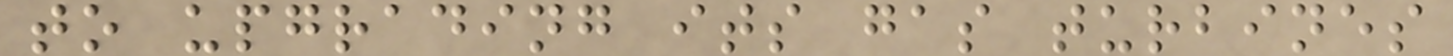to upgrading its gas turbines
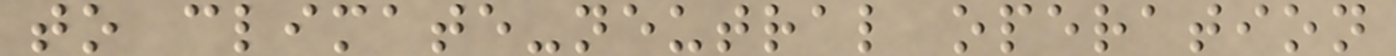to climate-neutral operation
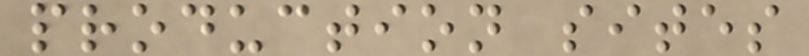production sites
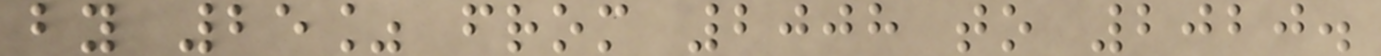by 25% from 2008 to 2020.
